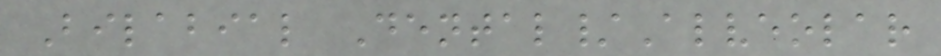Bilabial Dental/Alveolar
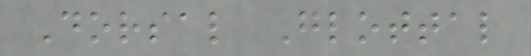Dorsal Glottal
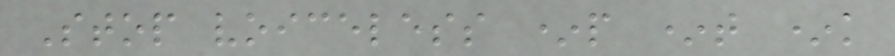Stop voiceless *p *t *k
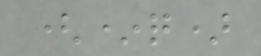(*q)
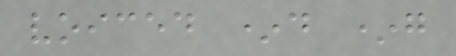voiced *d *g
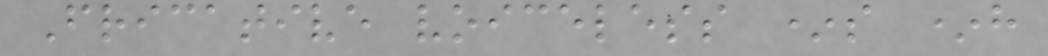Fricative voiceless *s *h
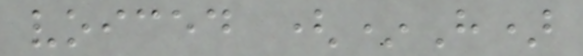voiced (*H)
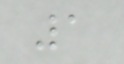1
